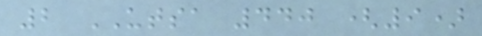2 UTSA 440 (9)
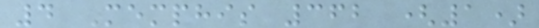4 Memphis 362 (1)
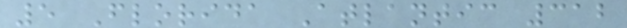5 Florida Atlantic 312
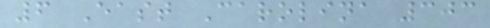6 East Carolina 303
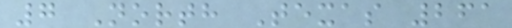7 North Texas 261
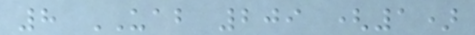8 UAB 209 (1)
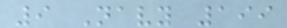9 Navy 199
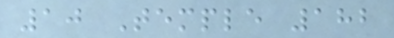10 Temple 182
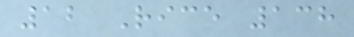12 Rice 138
